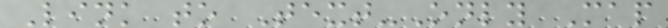Link to Text-Only Map
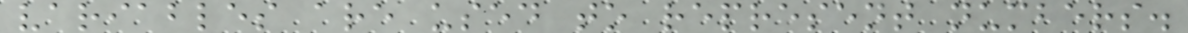variables are used to represent numbers.
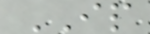IP
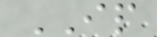IP
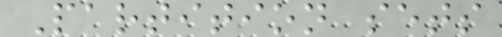Partition sets
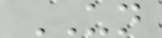UN
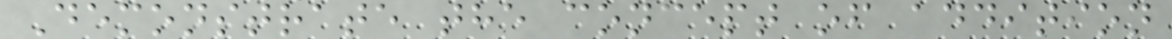Demonstrate the concept of addition
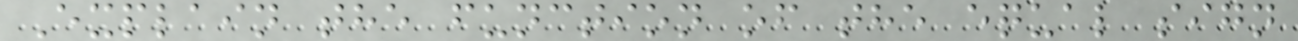Explain the function of the equal sign
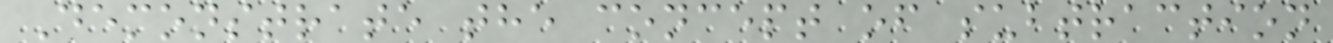Demonstrate the concept of subtraction
